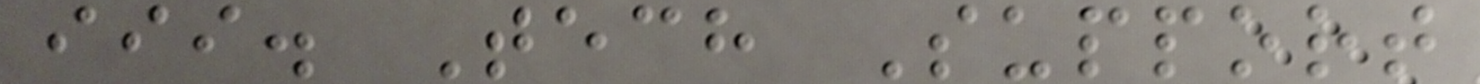iii. Tech Support
